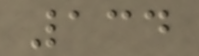134
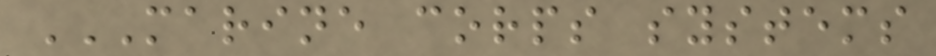MARINE CORPS SYSTEMS
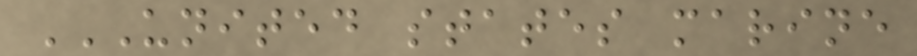UNITED STATES MARINE
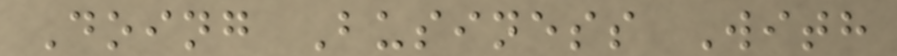Doing Business With
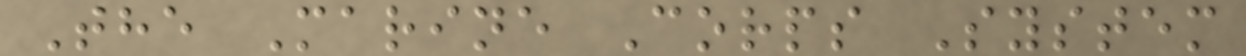The Marine Corps System
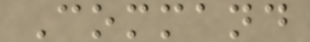Command
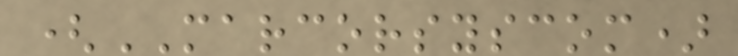(MARCORSYSCOM)
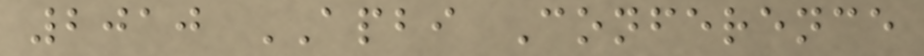2010 APBI Conference
